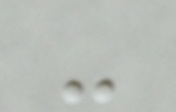-
